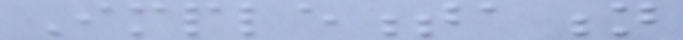Implementation
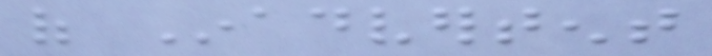of Inadvertent
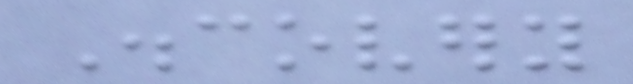Discovery
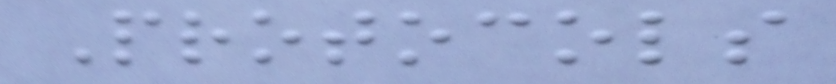Protocols
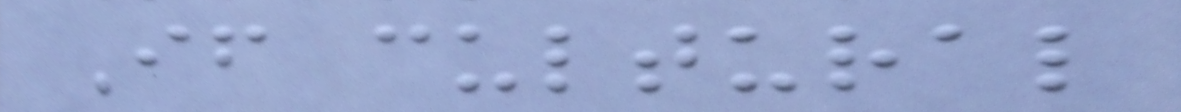If cultural
